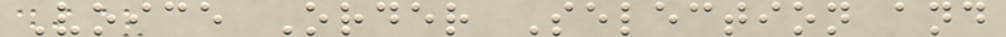Voice Order Selection and
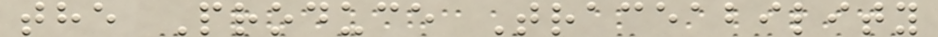the Produce Traceability
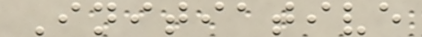Initiative
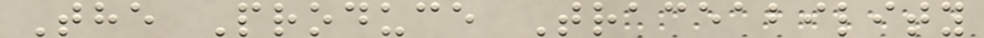The Produce Traceability
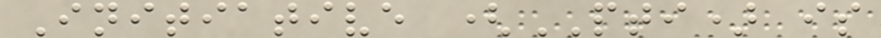Initiative (PTI) is
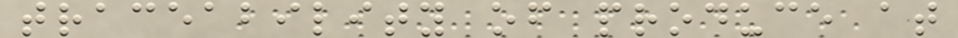traceability of produce at
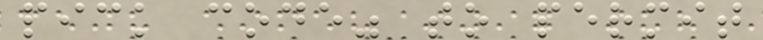pick code" to permit
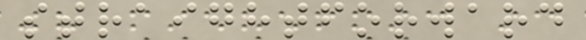straightforward
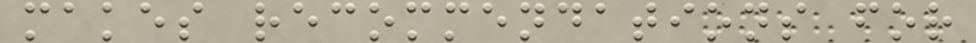makes recommendations for
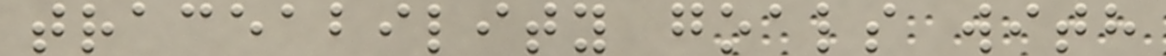traceability goals with
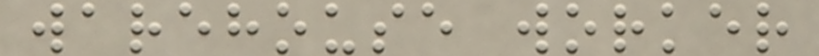warehouse worker
